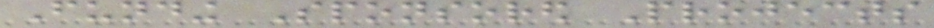Funding Sponsored Projects
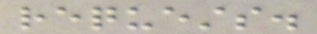requests.
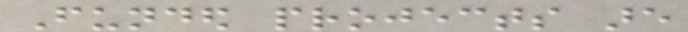Funded projects are
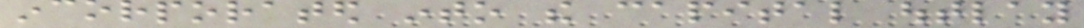incorporated into the capital outlay
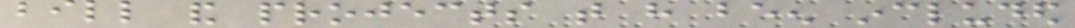bill and projects that have been included
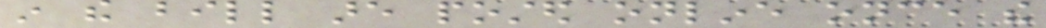in the bill are posted online once the
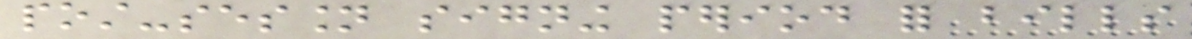post-session signing period for bills
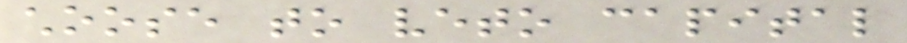choose to veto capital
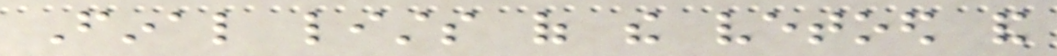Final lists of the vetoed and
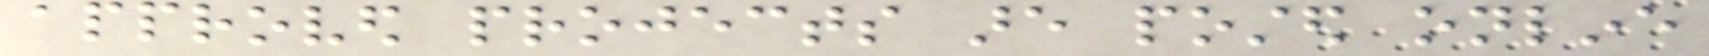approved projects are posted online
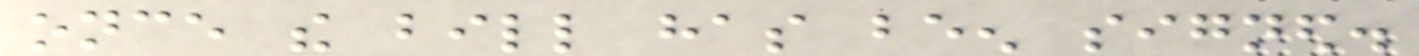once the bill has been signed.
